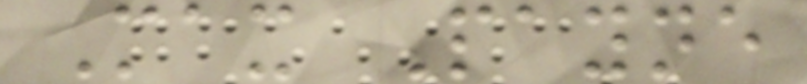Max Payne
